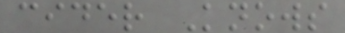cider Knows
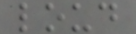loud
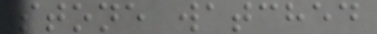stone watched
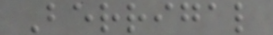Berrigal
